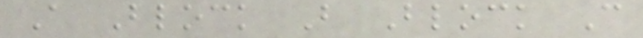A Block B Block C
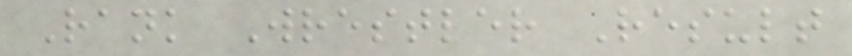Rank Wrestler Result
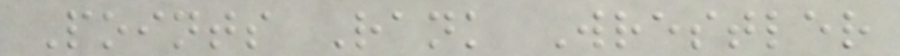Points Rank Wrestler
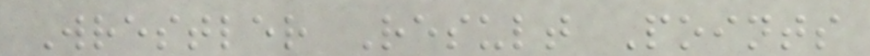Wrestler Result Points
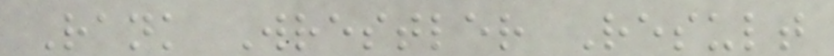Rank Wrestler Result
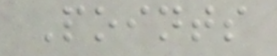Points
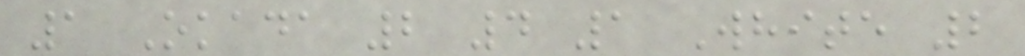1 Okada 2 4 1 White 2
